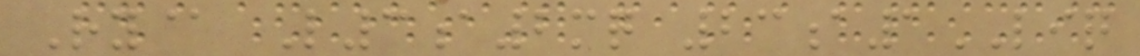Ry@ L3a2mq 23a1LIQ
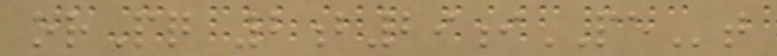orPq 2b29iPEt
